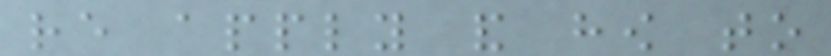re apply and how to
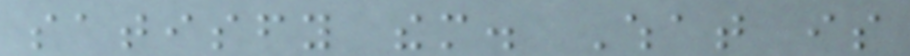satisfy them. What is
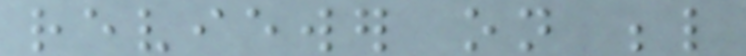reviewer on below
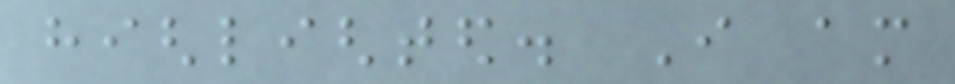highlighted. I am
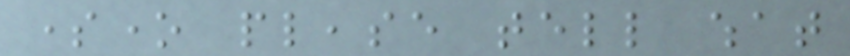someone please tell what
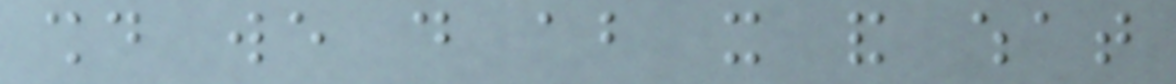should we do about it and what
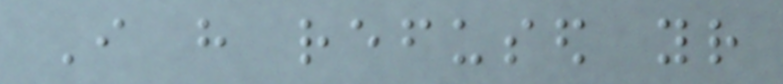I have refused your
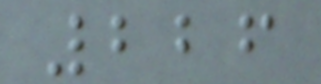226
